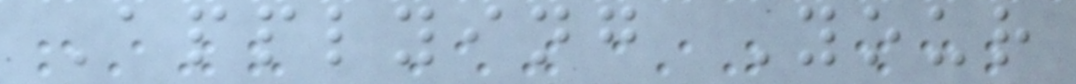Applying Your
